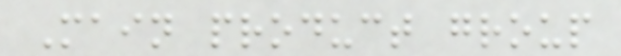Main product group
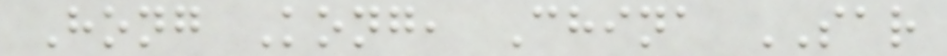Hong Kong, China SAR
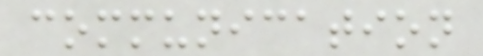communication
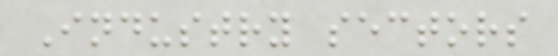Industry sectors
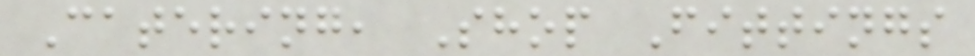Catering, Shop Fittings
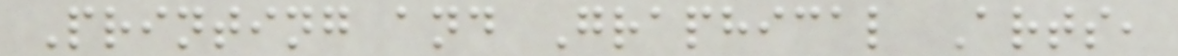Printing and Graphical Arts,
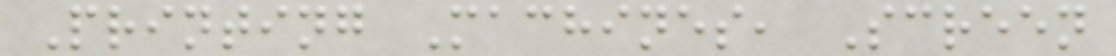Printing Machines, Screen
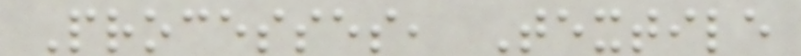Processes, Textile
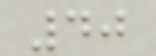40
